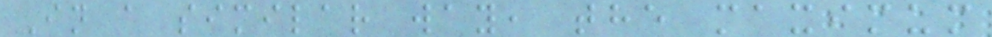In a similar way, the maximum
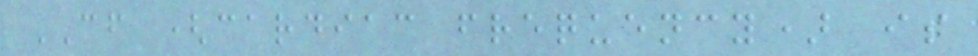CF (cardiac frequency) is
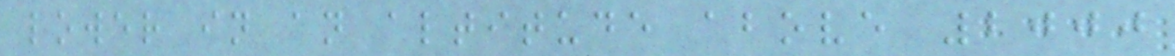lower in an altitude above 2000
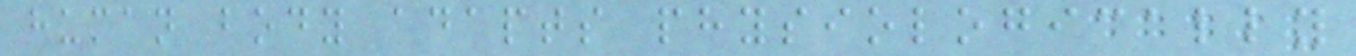human body adapts physiologically
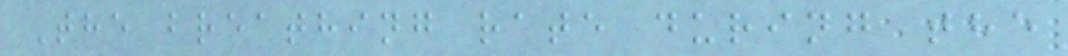The breathing rate during the
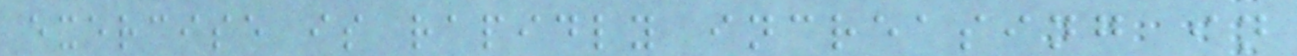exercise is rapidly increasing in
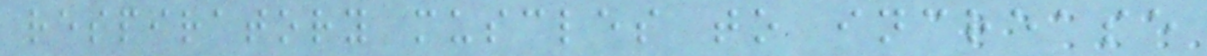respiratory muscles to increase
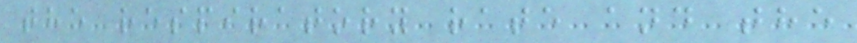the respiratory rate and the
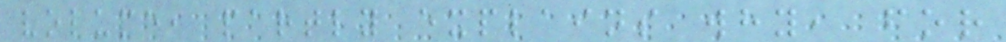volume, partly explains why, for
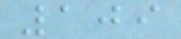109
